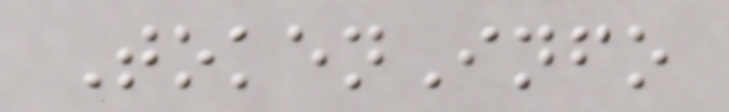TokenInfo
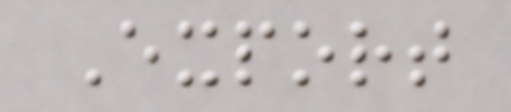Export
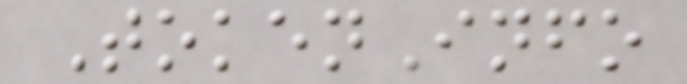TokenInfo
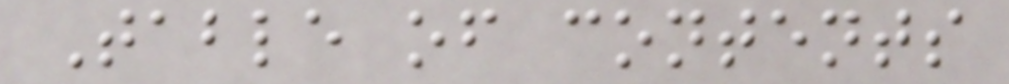Table of contents
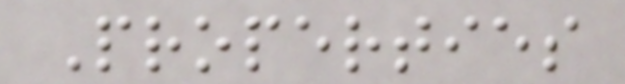Properties
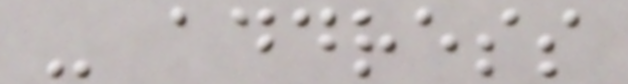- address
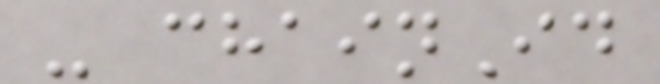- chainId
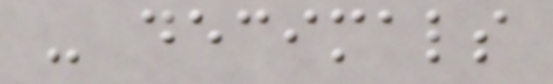- decimals
